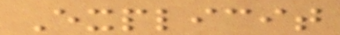Explicit
